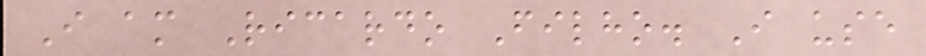I am Ricardo Filho. I use
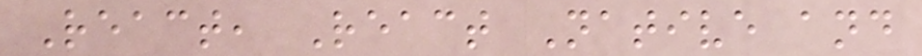React, React Native and
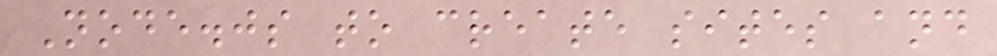Node.js to create sites and
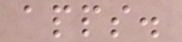apps.
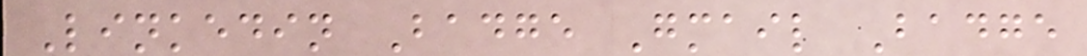Linkedin Badge Gmail Badge
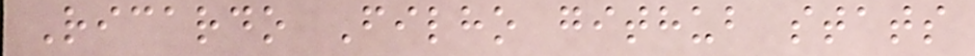Ricardo Filho github stats
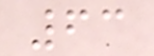63
